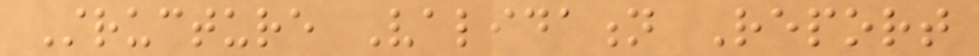Structure Validation Report
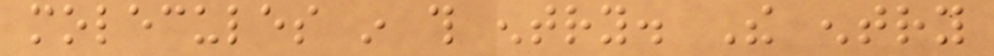molecules in this entry. The entry
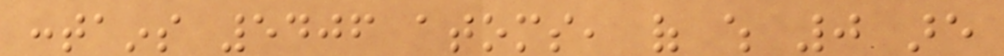contains 5406 atoms, of which 0 are
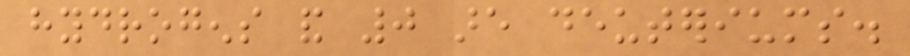hydrogens and 0 are deuteriums.
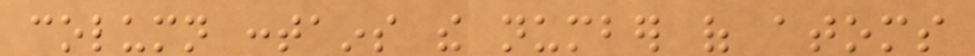column contains the number of atoms
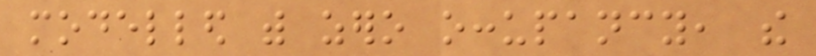modelled with zero occupancy, the
